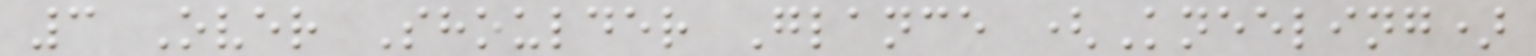3 Over Shoulder Glance (Kneeling)
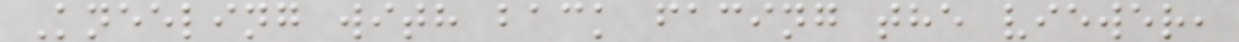Kneeling with back facing the viewer,
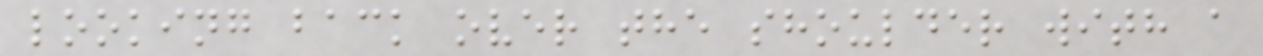looking back over the shoulder with a
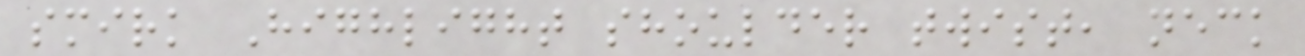smirk Highlight shoulder twist, neck
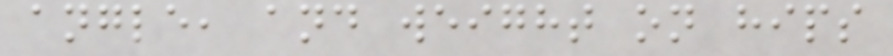angle, and weight on hips
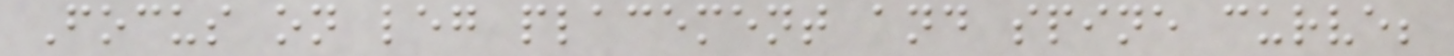Focus on leg placement and spine curve;
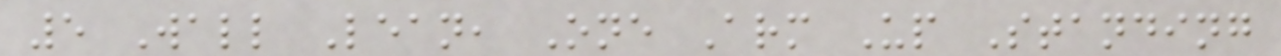5 Wall Lean, One Arm Up Standing
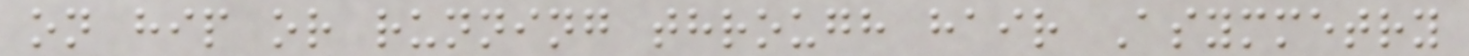on hip or running through hair Asymmetry
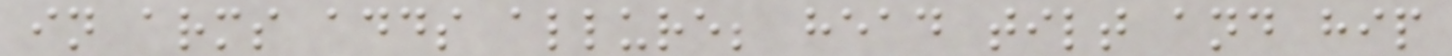in arms adds allure; head tilt and hip
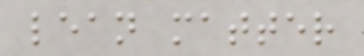lean matter
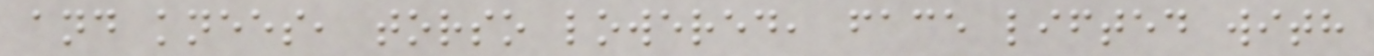and knees, torso lowered, face lifted with
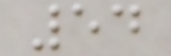54
